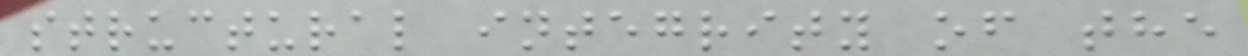structural integrity of the
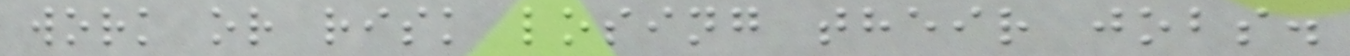work or risk losing their jobs.
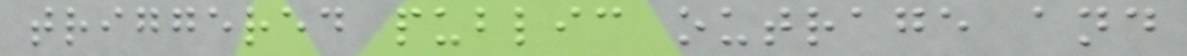triggered public outrage and
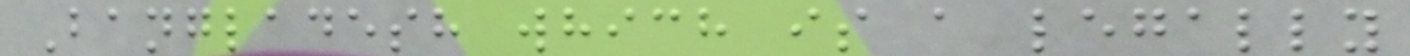Bangladesh which is a legally
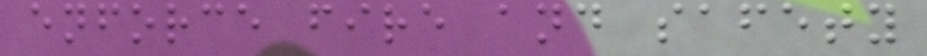enforce fire and safety
